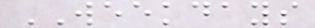WEEKDAYS
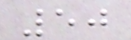50
